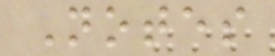Notes
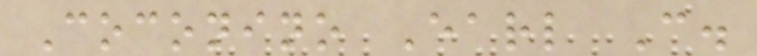Coconino Earl C.
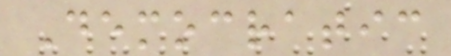Democratic
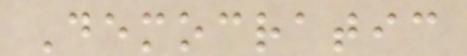Democratic
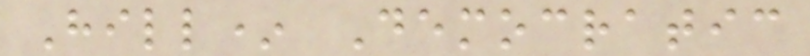Hill* Democratic
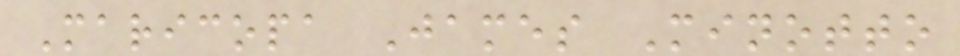Maricopa James Minotto
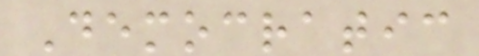Democratic
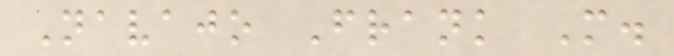Navajo Frank M.
